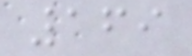169
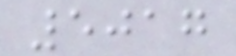5017
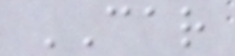CAR
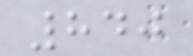840
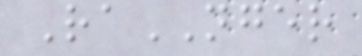RaNGER
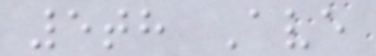5th Ave
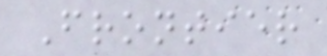Frontier
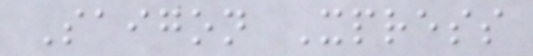Saigon Xpress
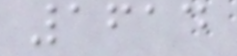1614
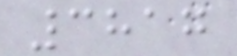3817
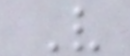V
